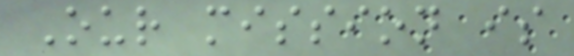Our mission is
